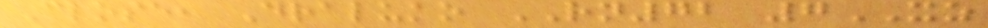Close, Draluko RN72 7XZ
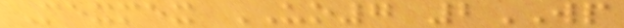Mexmex UO7 2WP
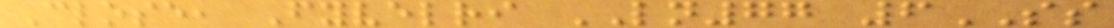Close, Fyvelri LN77 6SS
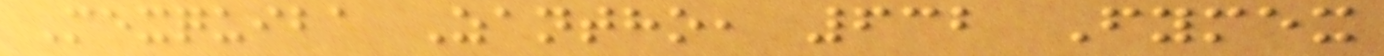Mexquiba Zantho, 632 Fymex
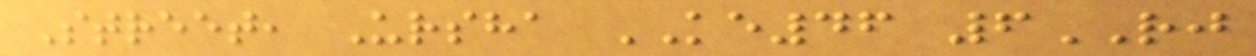Street, Ursha KE46 6RJ
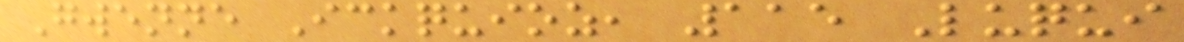Gwenne Ickquioz, 115 Luqui
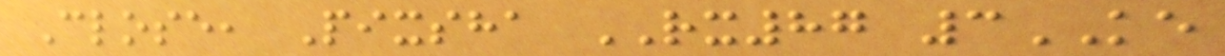Close, Pixsha RX87 3KE
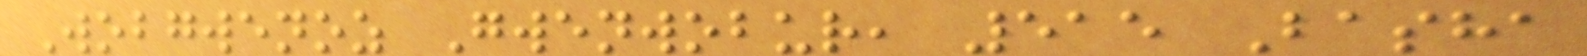Wobgwenoz Gwenwobur, 515 Basha
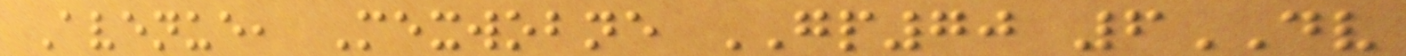Avenue, Mexwobne GP70 6DV
